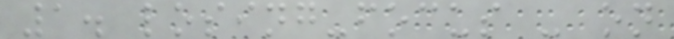1. losing-focus - on
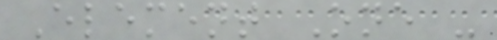Element One -
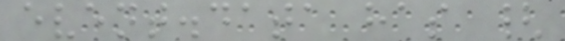event.data has {
